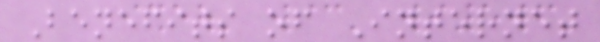Benefits of Internet
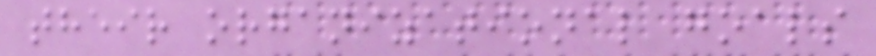their organizational goals
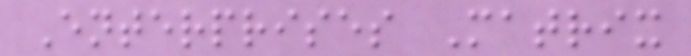Enterprises Matrix
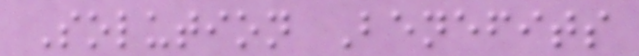Solution Benefits
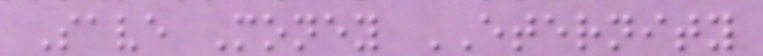Save Money ETERNITY
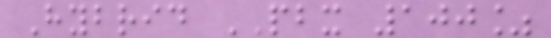Hybrid PBX 100%
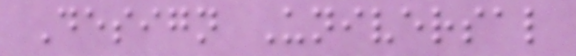Design Universal
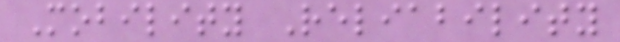Mobility Reliability
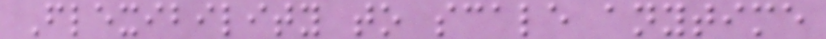Flexibility to scale anytime
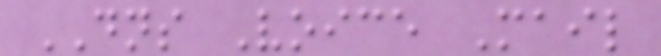DNS Voice Mail
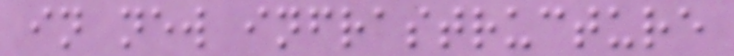in new infrastructure
